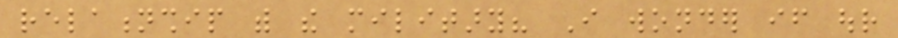relationship with the military? I wonder if our
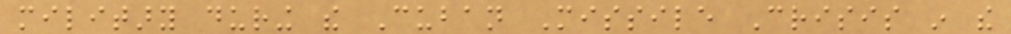military during the Cuban Missile Crisis in the
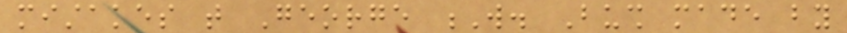mistakes that George W. Bush made by
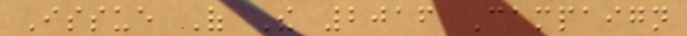Issue Of The 2016 Campaign
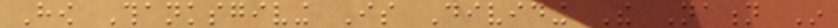How Thanksgiving Is Dividing The Nation In
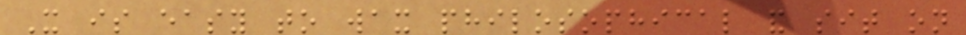It is easy to wax philosophical and sit on
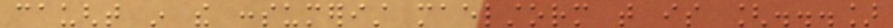caught in the consumerist maelstorm that is [...]
